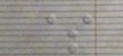$
